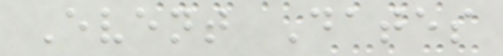Event Dates
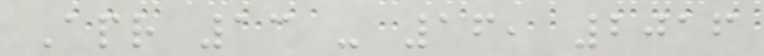Apr 13 - 16, 2016
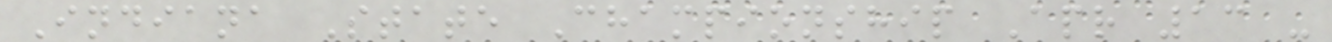Indiana State Championship Apr 13 -
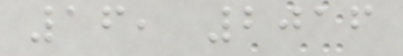16, 2016
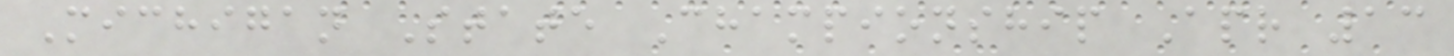Michigan State Championship Apr 13
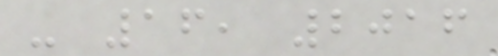- 16, 2016
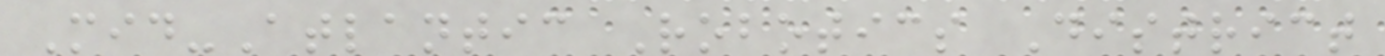Mid-Atlantic Robotics District
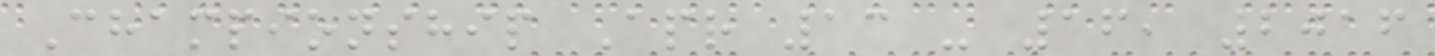Championship Apr 13 - 16, 2016
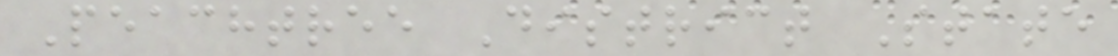Peachtree District State
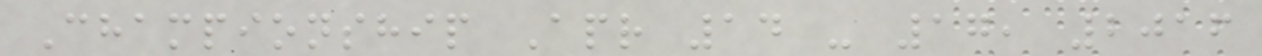Championship Apr 14 - 17, 2016
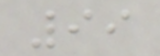99
